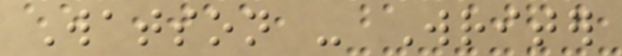Watson - Writer
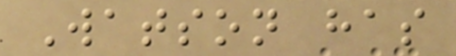Watson has
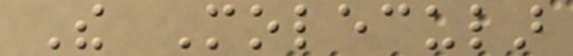The Molecular
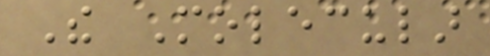The Molecular
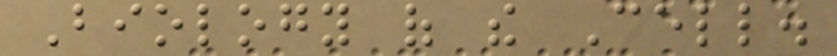Biology of the Cell.
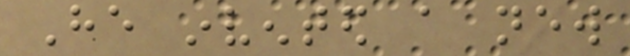He invented a new
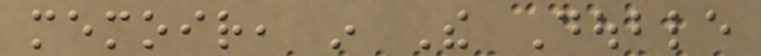memoir, in The Double
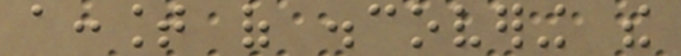account of discovering the
